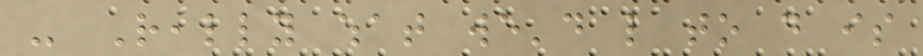- Really what we'd like to do is
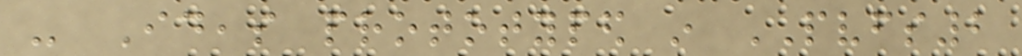- Ideas prototyped in PVFS2
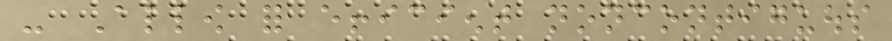- Allow for efficient noncontiguous
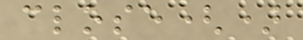close()
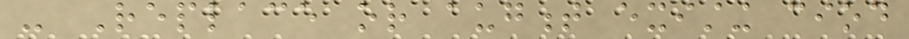- Replace or augment existing ciod
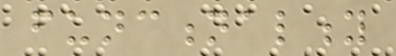functionality
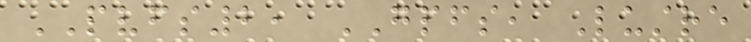PVFS2, GPFS, Lustre
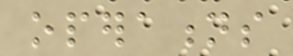operations
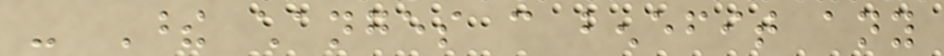- These changes can benefit any
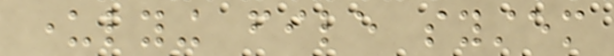underlying file system
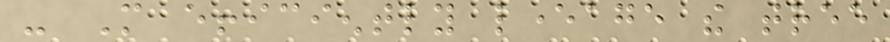- More efficiently leverage the tree
